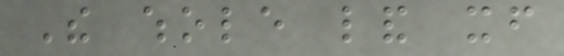The whole land itself
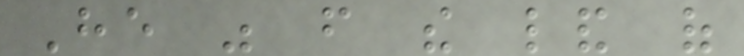He was from the land of
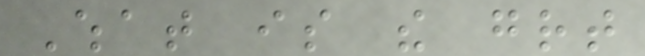What is the great
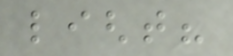light?
